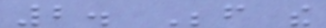2. Before the
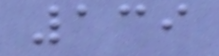139
